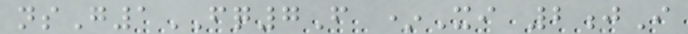nsG1FQ7F *Xi 2jI
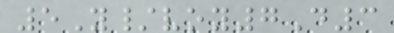5Y/voy7D3
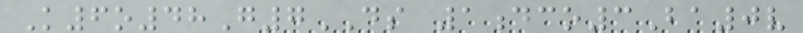K6o48G7DS 1dco3Ba0v
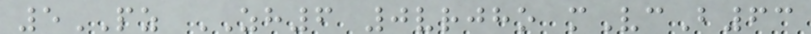5PZ ZH6 0vrjho mVcB63
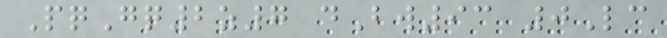PqGq2z7 dBw93 0Lc
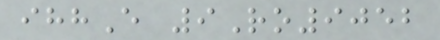ihhE 9Ro9052
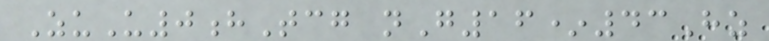ZuU0hTcg nG16*43Hz
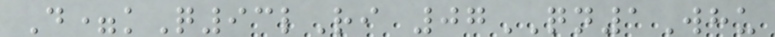D=kQ93lRi 07QN1Whu
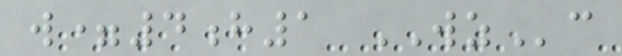w=4h1 WZc
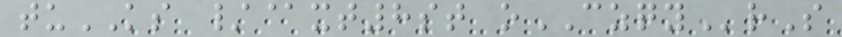tuKS /@xt8st oCZQYrS
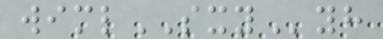wimlSXYyh
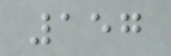157
